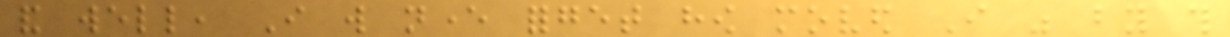and well, I will never forget how moved I was by this
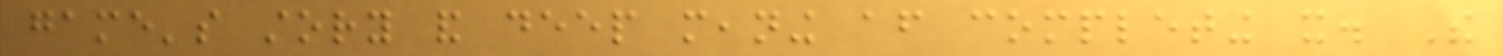game's story and deep meaning after completing it. The
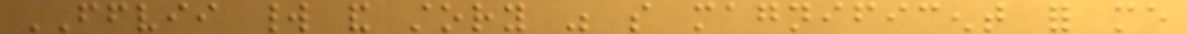FFVII world and story was so magnificent for me
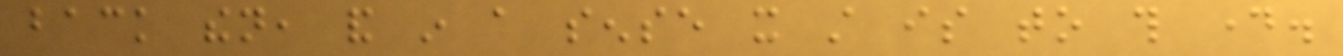back then, and in a sense it still is to this day.
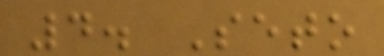4. Seto
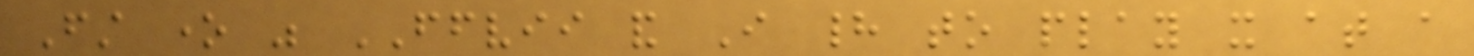First one was FFVII and I had to play it at a
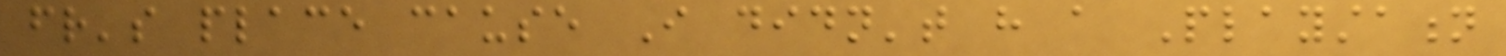friend's place cause I didn't have a Playstation
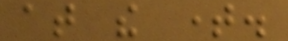at the time.
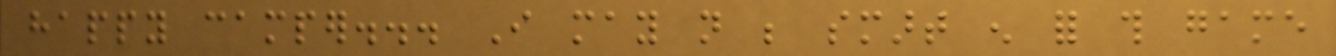happy camper... I may not be smart enough for this game
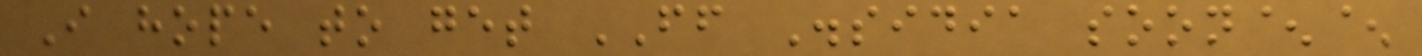I hope to get FF Dissidia soon^^
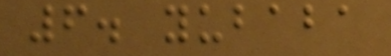6. yubaba
